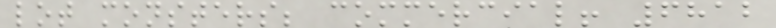lot monsters; commercial! 6812
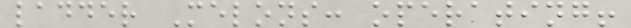ladder Melons: operating!
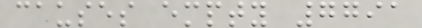causes empty 7791
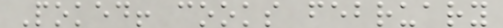Poked! cooks february
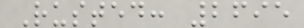Rusted: 2695
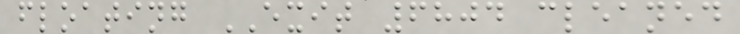floating EXIT 6804 cleaned
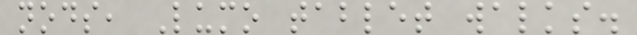nods, Lumo tablet walks.
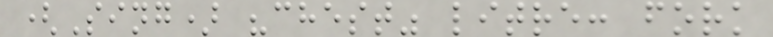(Sing) "chest" litre: fork
